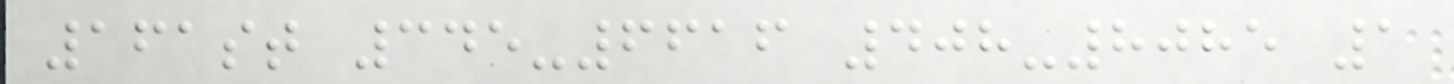161st 345-6616 408-8085 1
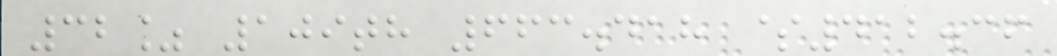32% 109th 663.418 $412.36
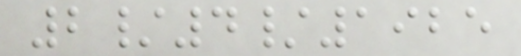2/4/1925
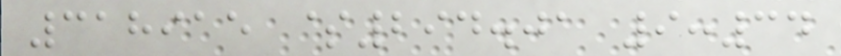318915 $294.01 9:34
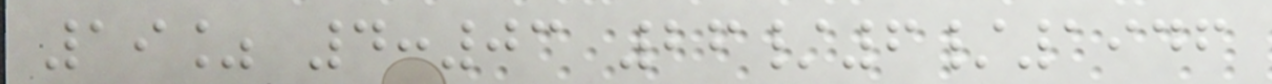19% 4:03 26/6/1946
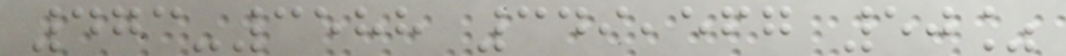473-3588 349,567 50%
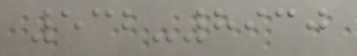532-8930
